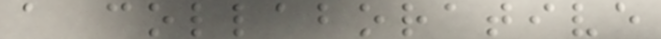a collaborative
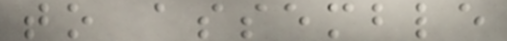to assemble
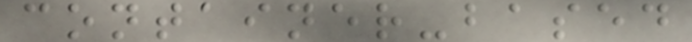container-based
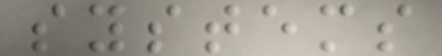systems
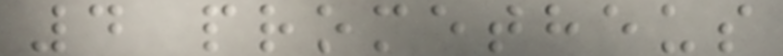4 prometheus
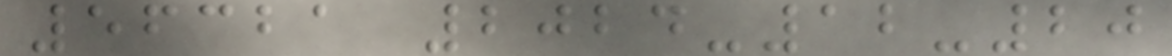56321 2024-12-20
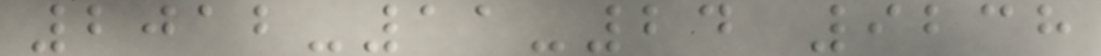2012-11-24 9238
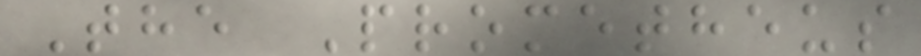The Prometheus
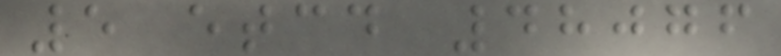5 etcd 48076
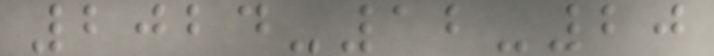2024-12-20
